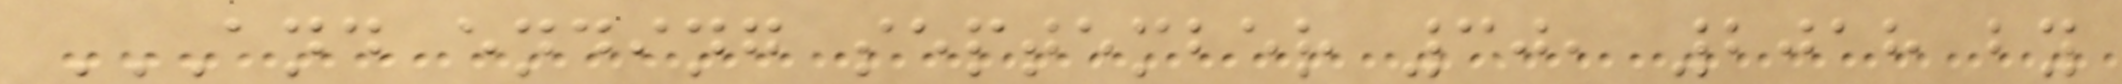AND ENDING SEPTEMBER 30, 2018 BY
